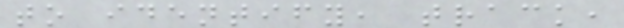to identify, track,
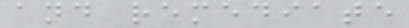and remediate
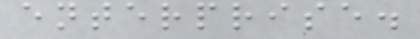enterprise.
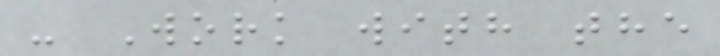- Work with the
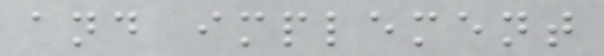and implement
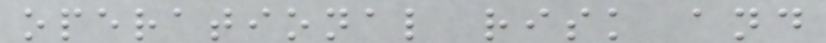operational risk and
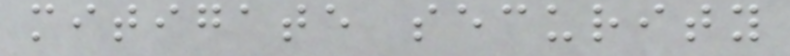mitigate security
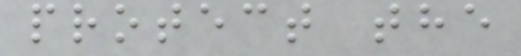protect the
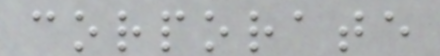corporate
